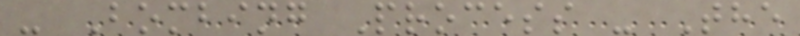- Bombing Process - The
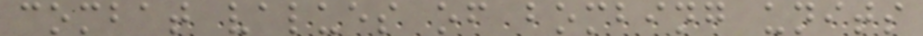combat values of bombing units
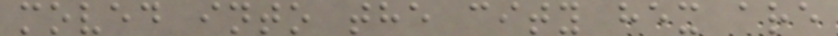moved into the city hex are
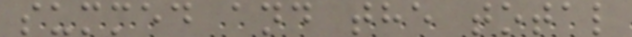summed and the total
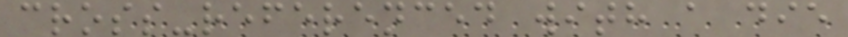cross-referenced with a die
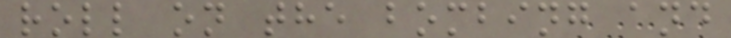roll on the bombing and
